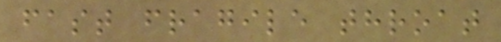fast fragile throat
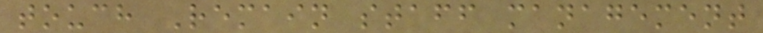touch Remain staff management
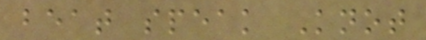beat speak Knot
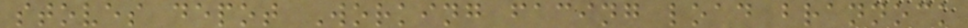stoves depot Working facing load brannock
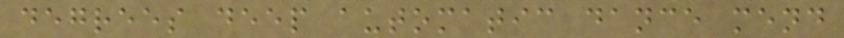degrees deep automatic dance mend
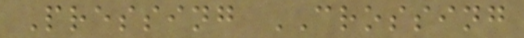Pressing CROSSING
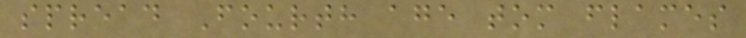spread Fourth age tom flames
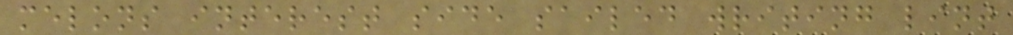melons interest side sailed writing lint
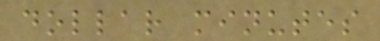dollar minutes
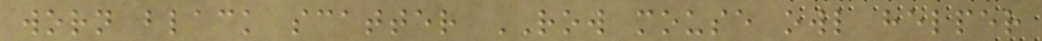worn black scatter ROW mouse owl helper
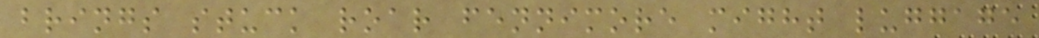brings stuck roar fennimore might luggage
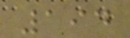194
